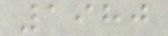1980
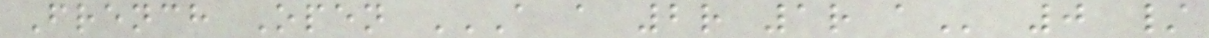French Open A A 2R 1R A 0 /
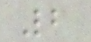2
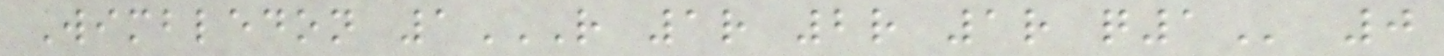Wimbledon 1R 1R 2R 1R Q1 0
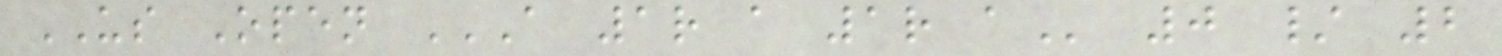US Open A 1R A 1R A 0 / 2
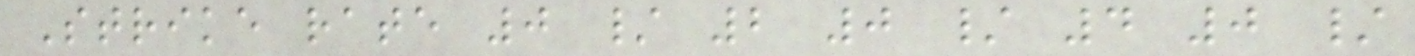Strike rate 0 / 2 0 / 4 0 /
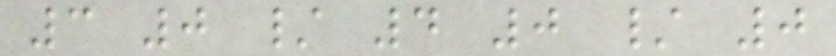3 0 / 4 0 / 0
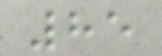85
